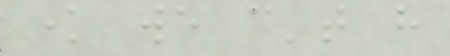know we can't have
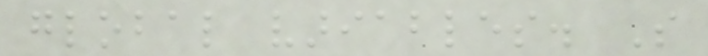global variables. So
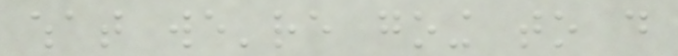what we're going to do
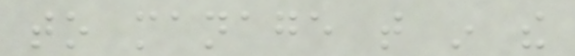to manage that in the
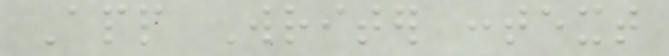App Writer context
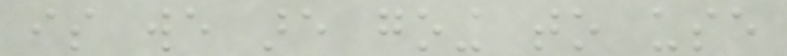is we are going to use
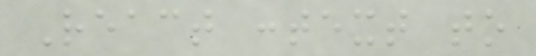React context to
